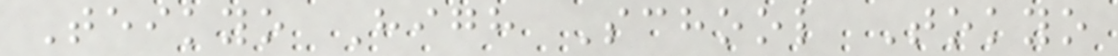Teikyo High School Tokyo
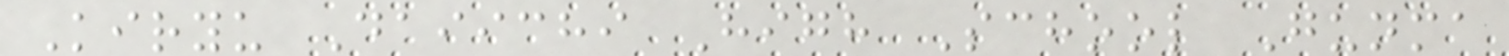Kiryu Daiichi High School Gunma
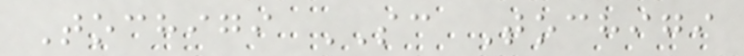Tochigi SC Tochigi
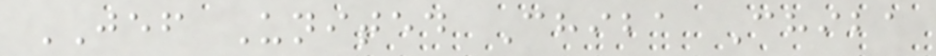JEF United Chiba Chiba
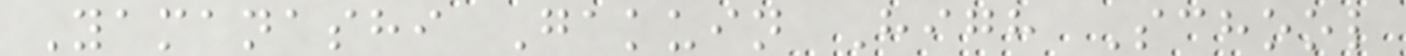Yamanashi Gakuin High School
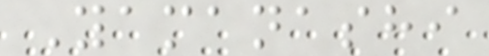Yamanashi
